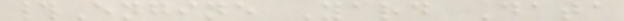#Engine Yard Data
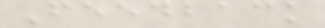Feedback
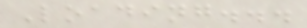Loading...
